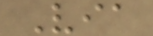Via
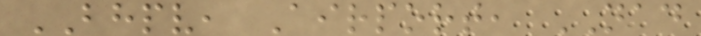BHPV, Airport, NAD
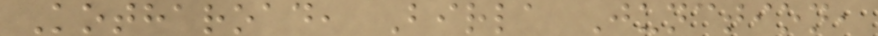Kotharoad, Birla Junction,
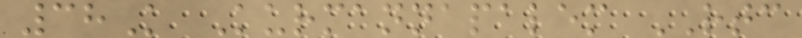38K Kurmannapalem RTC
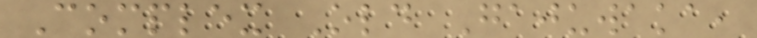Complex Old Gajuwaka,
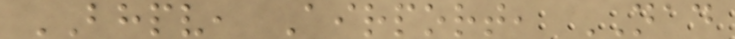BHPV, Airport, NAD
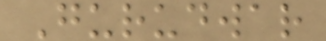Gurudwar
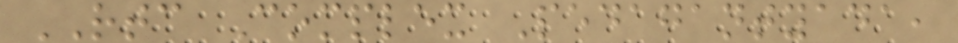RTC Complex Pedagantyada,
